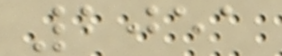2051
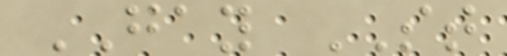GAY ST
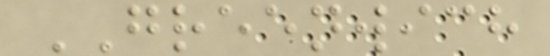GREENWICH
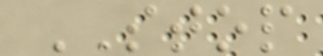STOP
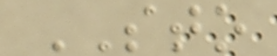STO
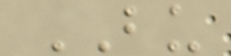BU
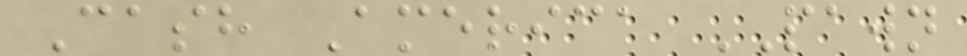Cash America PAWN
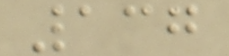137
